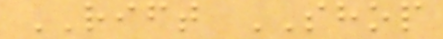RIFT SHOP
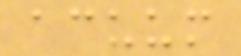acuum
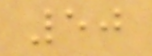50
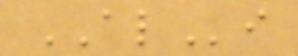ALi
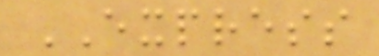EXPRESS
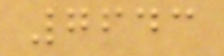7643
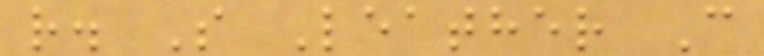r. S Leather C
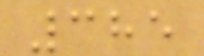385
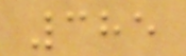385
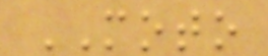MOTO
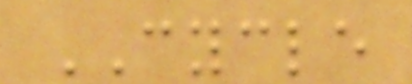CYCLE
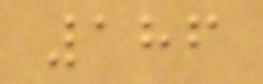186
